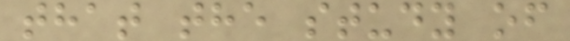that the study of
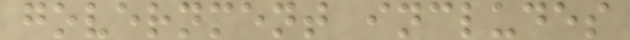government includes
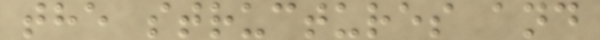the structures and
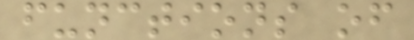functions of
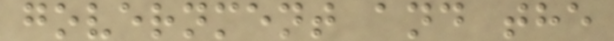government and the
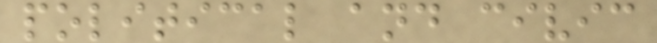political and civic
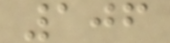106
